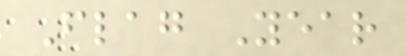Flag Year
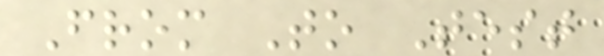From To Test
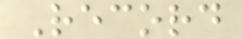Record
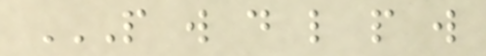P W D L P W
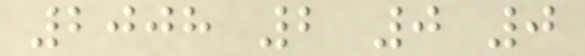2008 2 0 0
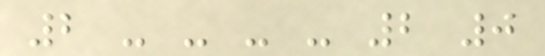2 - - - - 2 0
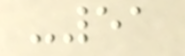-51
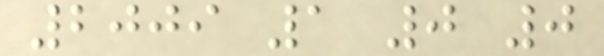2009 1 0 0
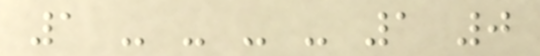1 - - - - 1 0
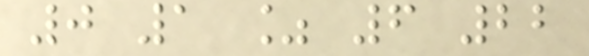0 1 % 6 22
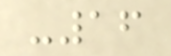-16
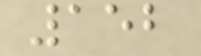152
